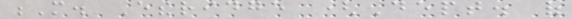M. Etheridge (Dept. of
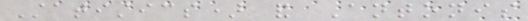Statistics) and Antonis
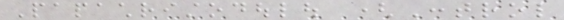Papachristodoulou (Control
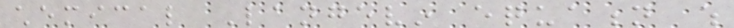chemical Langevin equation which
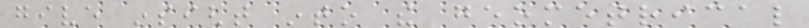give insight into the geometrical
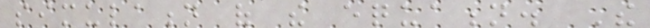simulation of the equation. The
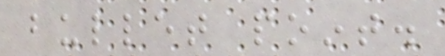bullet point.
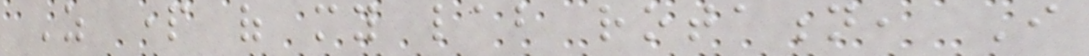As part of my lab rotation, I
